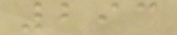293
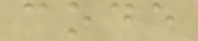code
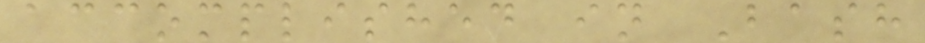accomplished in Bash
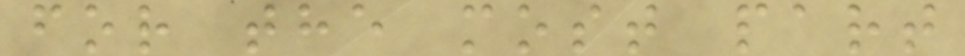for the most part
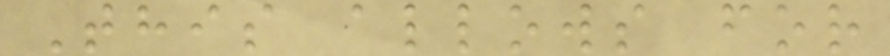This allows for
